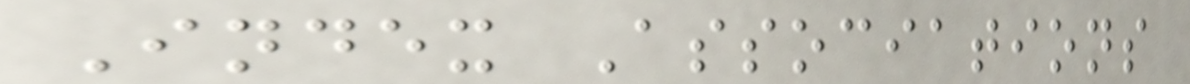Index Associations
